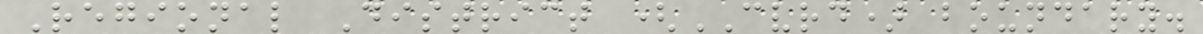Regional District (CVRD) boundary.
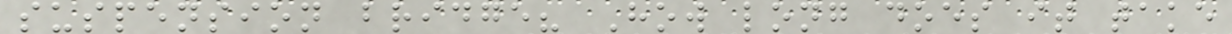suspension bridge? How long does it take
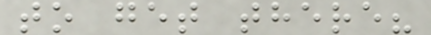to get there?
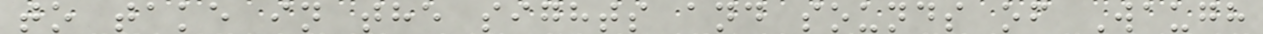to take in the sights and sounds of Waugh
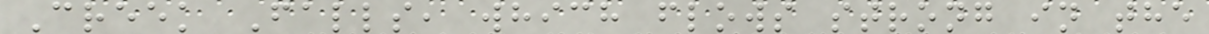Creek Falls, which flows strong in the
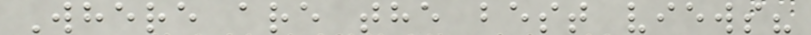Where are the best views?
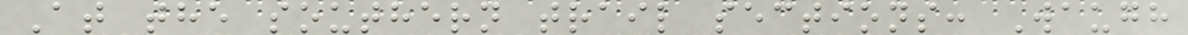At the southern trail sections: Waugh
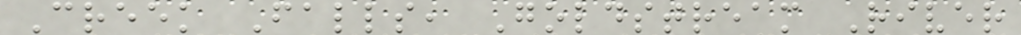Creek Falls, Goldstream River
